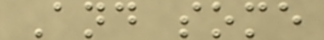And some
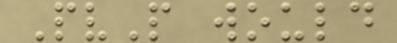PvP would
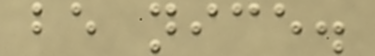be nice.
